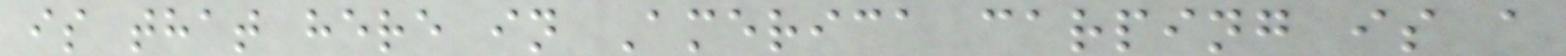is that here in America carping is a
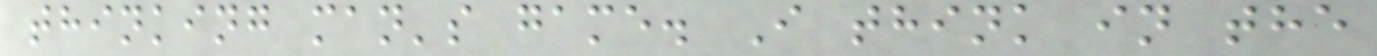thinking man's game. I think in the
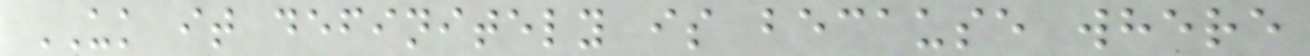UK it definitely is because where
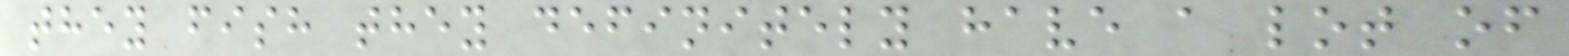they fish they definitely have a lot of
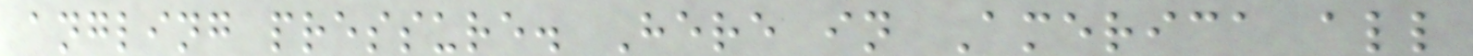angling pressure. Here in America all
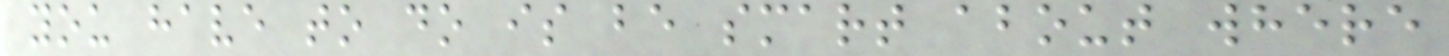you have to do is be smart about where
